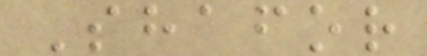Shafor
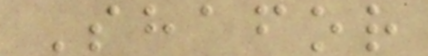Shafor
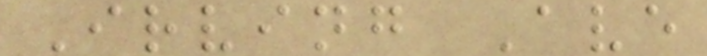Irving Ave
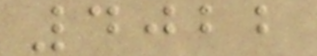4022
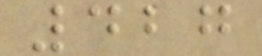427
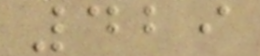429
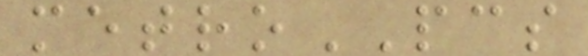metroPCS
